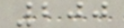200
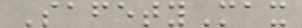SafetyMax
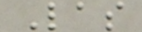Las
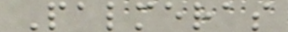Palmeras
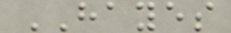HAYES
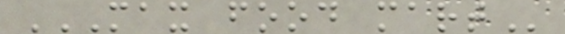MAX FOOD MART
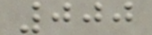000
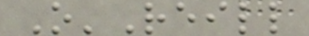O'Reill
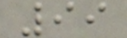99
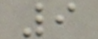9
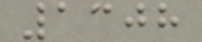1308
